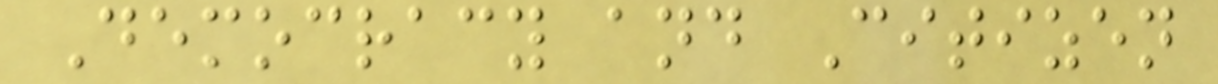Democracy and Citizen
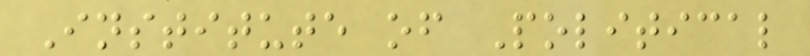Institute of Political
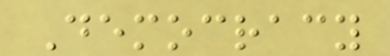Democracy
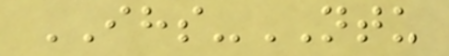IHS-NTU
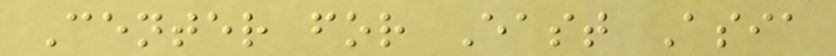Center for East Asia
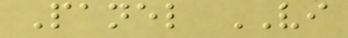Panel VI
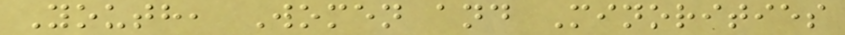Youth, Women and Minorities
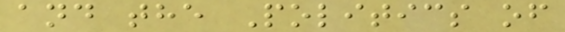and the Politics of
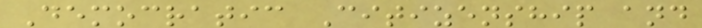Democratic Citizenship and
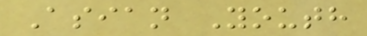Asian Youth
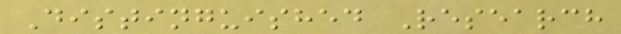Distinguished Research
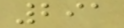291
